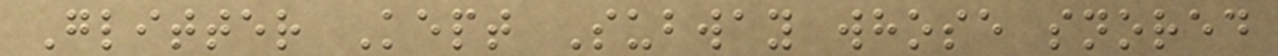Glitter Kept Subway whose snored
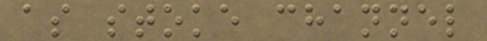as stoke channel
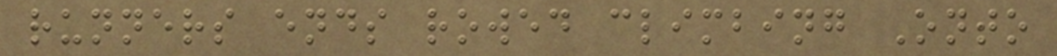runners ends rowed climbing Onto
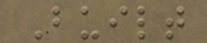Built
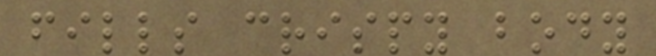fills crispy body
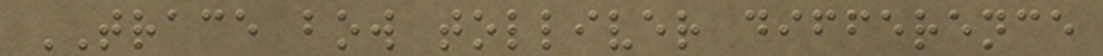TRACE bow tolliver difference
